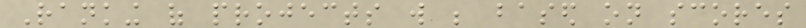Ranking of projects will be based on scores
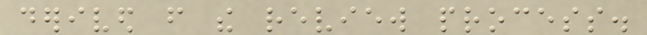derived from the review process.
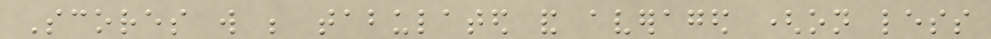Scores will be tabulated and averaged (on less
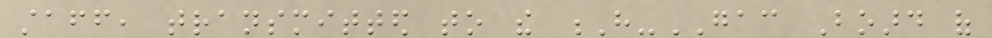staff, transmitted to the H-GAC Board of
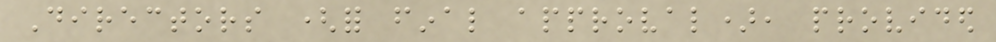Directors (for final approval), provided
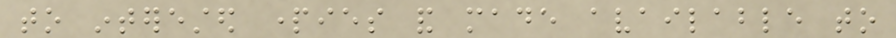to interested parties and made available to
